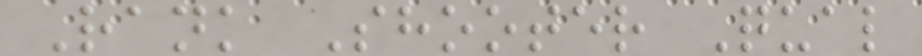Rank Shooter Qual
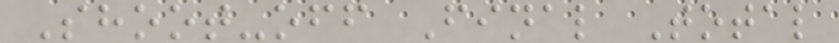Shoot-off Final Total
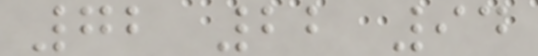72 22 94
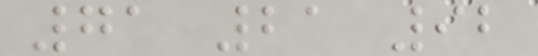71 21 92
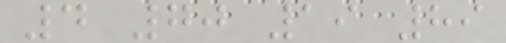4 70 19 89
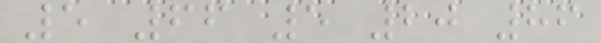5 66 5 20 86
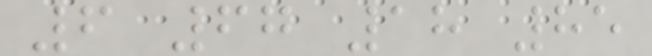6 67 18 85
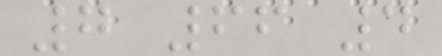7 66 4
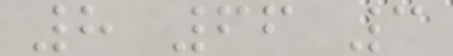8 66 3
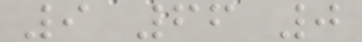9 66 0
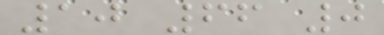10 66 0
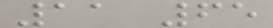11 65
